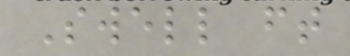Swell ft
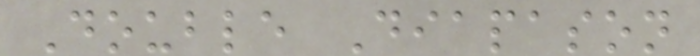Double Diapason
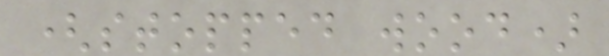(stopped wood)
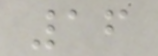16
